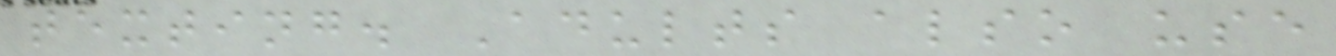texting. Adults also use
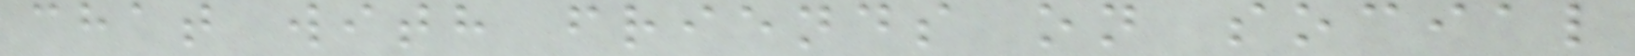chat with friends on social
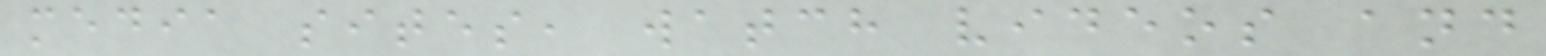media sites, watch videos and
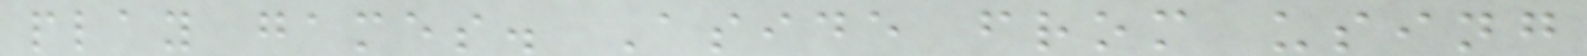play games. Aside from using
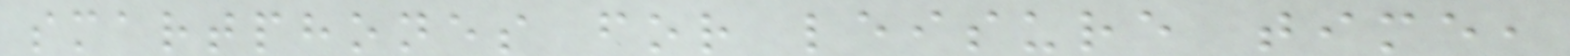smartphones for leisure time,
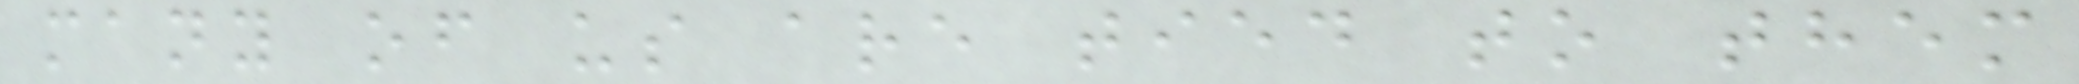many of us are tied to them
